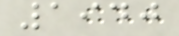1940
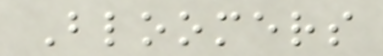Bloomers
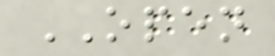OPEN
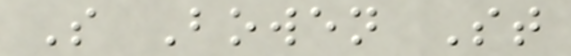S Bowen St
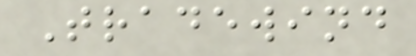Tradewind
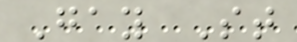Gay St
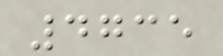4735
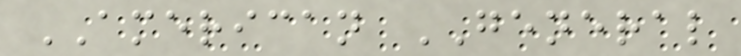AMERICAN GENERAL
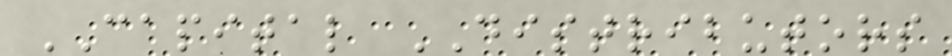CAPITAL DISTRIBUTORS
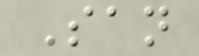San
